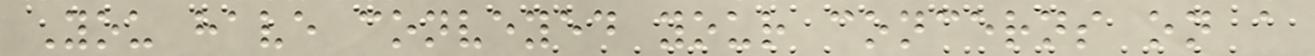You have conveyed your concerns on a
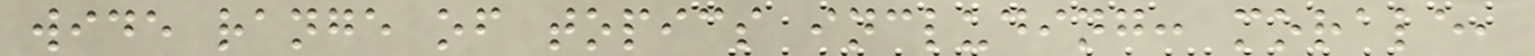wide range of topics including: morale,
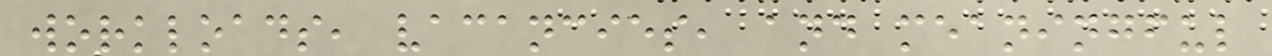workloads, vacancies, and meaningful
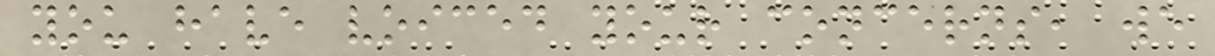you have voiced your concerns, we
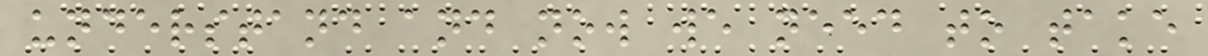understand and now we need to take
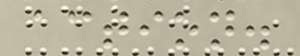action.
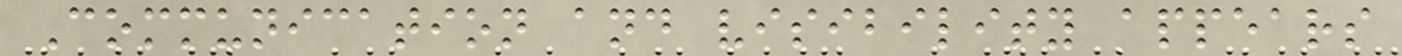Communication and visibility appears
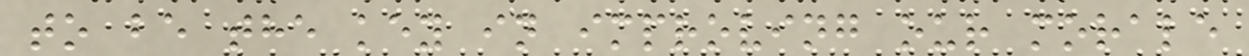to be the key in improving our morale
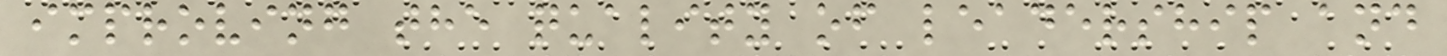improving the quality of leadership and
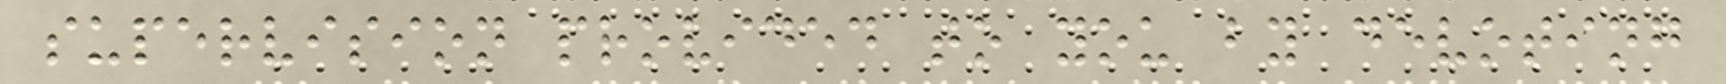supervision provided to you by devoting
